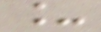_
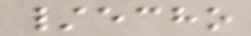/echo
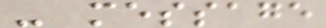- message
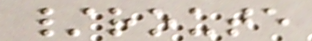/route
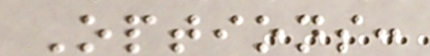Options:
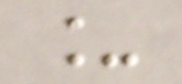_
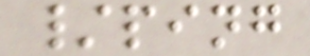/ping
